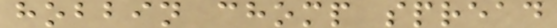hobbin chomp spread
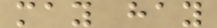may hay
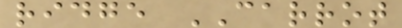ridge CARROT
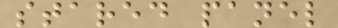stared panel
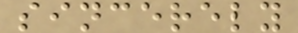sincerely
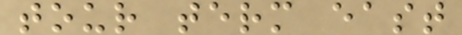tour term east
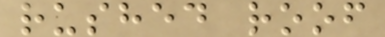rushed roof
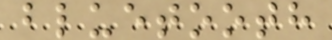bluetooth
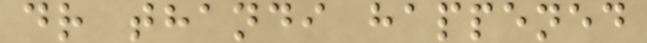dr thandi happened
